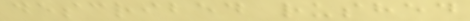described rushed
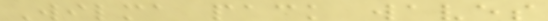Wilma pack waves
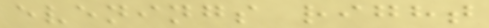evenings right
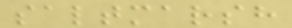saltmarsh
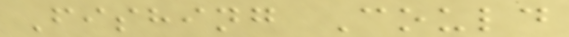Fishing Could
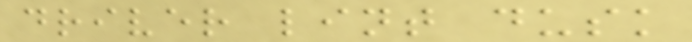driver lint dusk
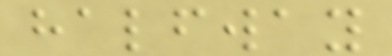halfway
